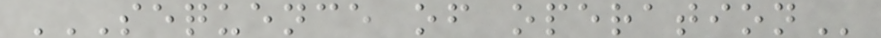SEQUENCE OF OPERATION
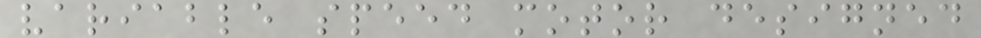variable speed motor designed
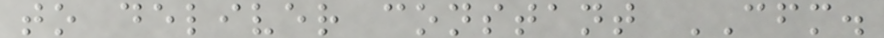to deliver constant CFM.
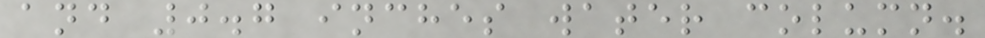and 0.7 inches water column.
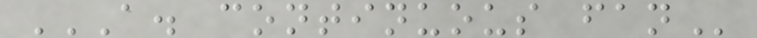A. CONTINUOUS FAN
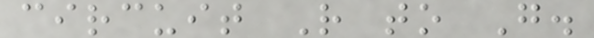circuit R to G.
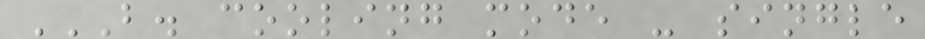B. COOLING MODE - SINGLE
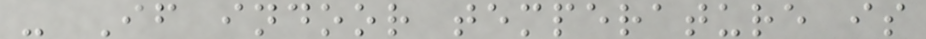- If indoor temperature is
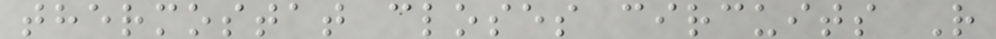thermostat closes circuits R
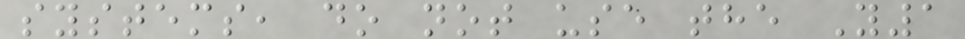systems, do not use the Y1
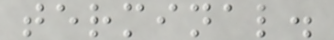terminal.
